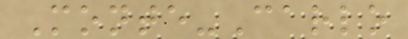Monte-Carlo
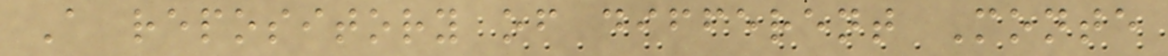A repository of different Monte
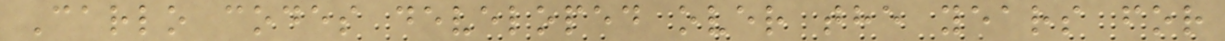Carlo codes developed over the years for
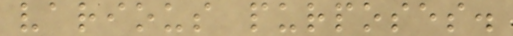various purposes.
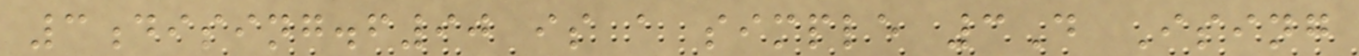3dising.f90 is a simple 3D Ising
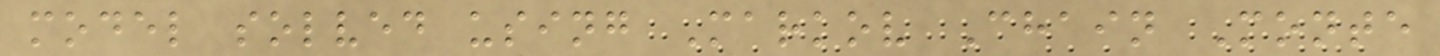model solved using Markov Chain Monte
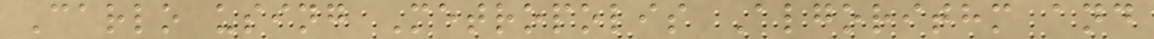Carlo using Metropolis Algorithm and
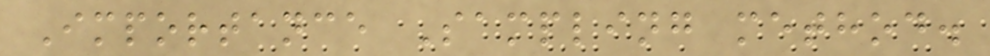Importance Sampling method.
